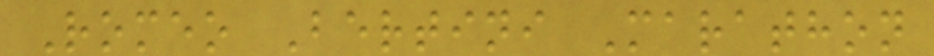Romeo Bertini Marathon
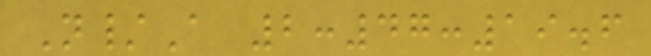N/A 2:47:19.6
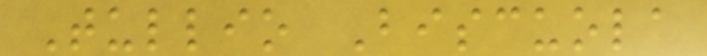Tullio Biscuola
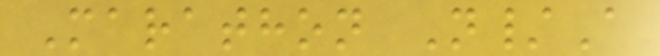Marathon N/A
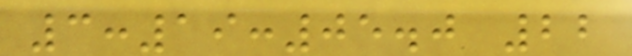3:19:05.0 22
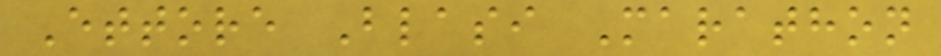Ettore Blasi Marathon
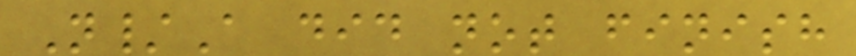N/A did not finish
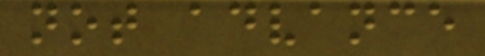not advance
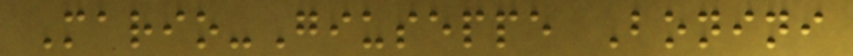Mario-Giuseppe Bonini
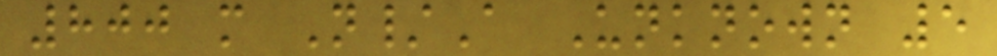800 m N/A Unknown 5
